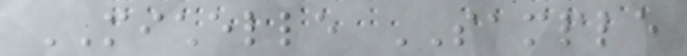MICHELLE SAMPLE
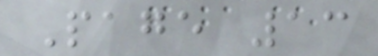Page 13
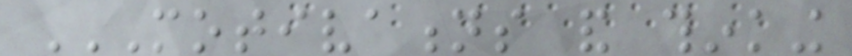MOTIVATIONS AND THINKING
